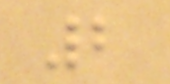2
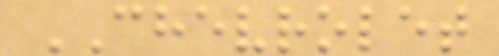CHEVROLET
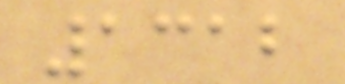1312
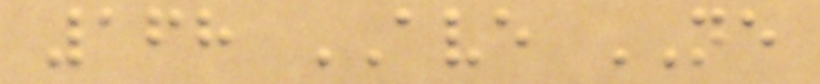168 AVE NE
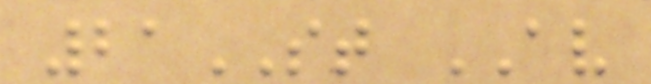21ST AV
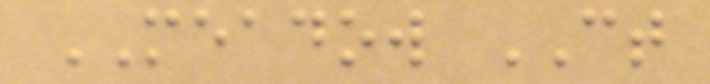MEADOW CT
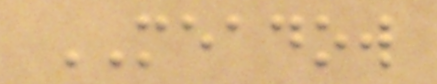MEADOW
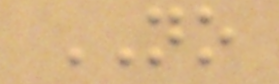NO
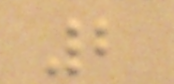2
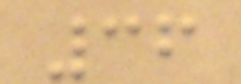36
